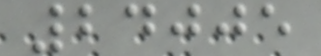24005
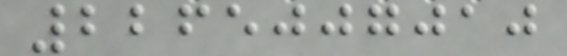2265007010
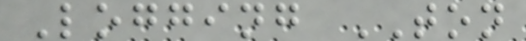Logging TON
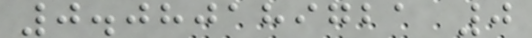0.080189721 0
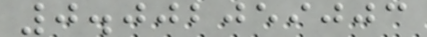0.002059003
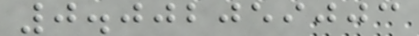0.002059003
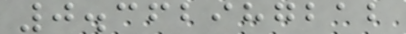0.362987212
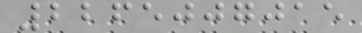2265007015
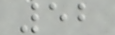52
